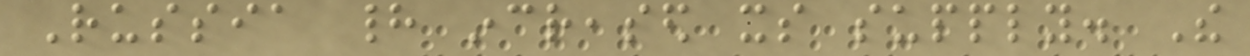Russia had increased its supply. The
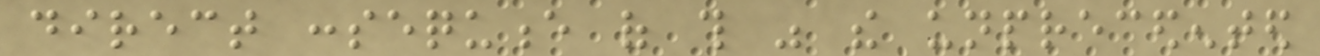direct consequence of this was the unprecedented
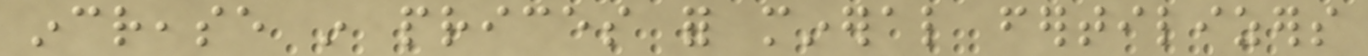increase in prices for mineral fertilizers
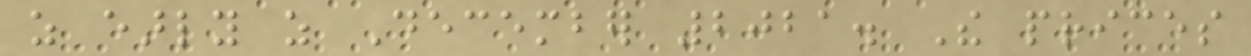as early as December 2021. The prices
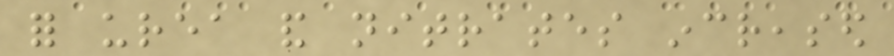for urea and nitrates increased
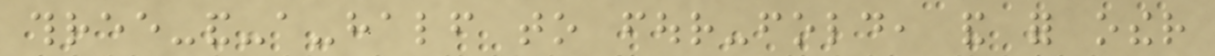three-and-a-half to four-fold, and for other
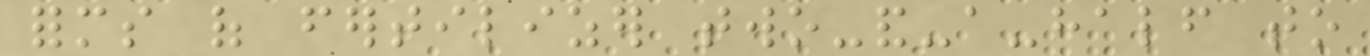forms of fertilizer two-and-a-half to
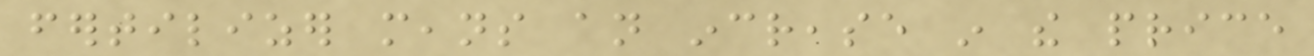fertilizer means an increase in the price
